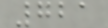721
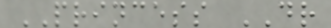PRINCESS DR
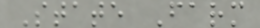State Farm
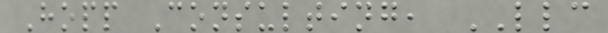Hopp Consulting, LLC
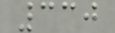330
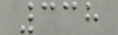338
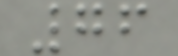76
